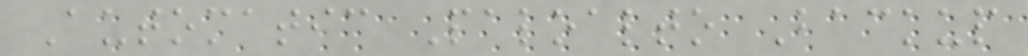Automatic Paloalto Backup
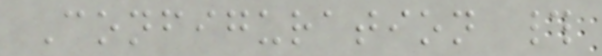Configuration #
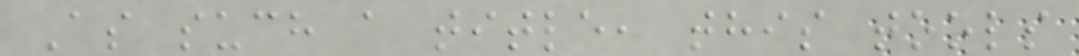As such a title, this tools
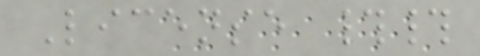License ##
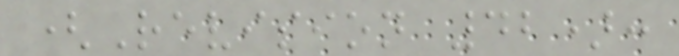(Revision 42):
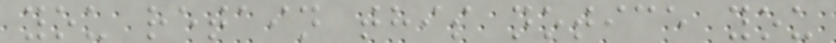you retain this notice you
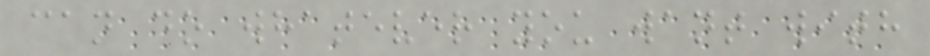can do whatever you want with
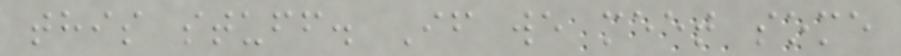this stuff. If we meet some
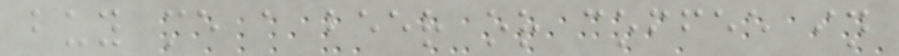buy me a beer or coffee in
